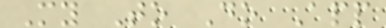My To Do App
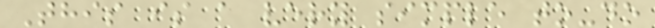This is a very simple to-do
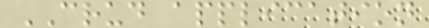CRUD application
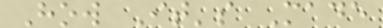How It's Made
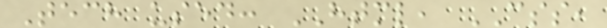Tech used: HTML, CSS,
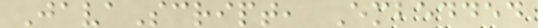JavaScript, Embedded
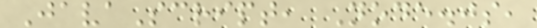JavaScript, Node.js,
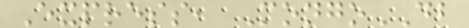Express, MongoDB
